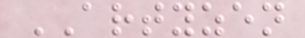ARTYZEN
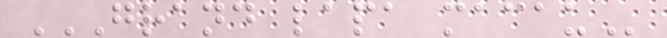GRAND LAPA MACAU
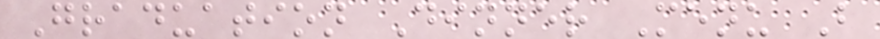Graduation Dinner Menu B
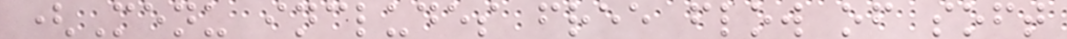(Menu includes free flow of soft
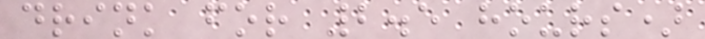drink for 2.5 hours)
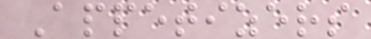Appetizers
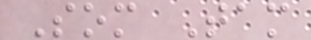Som Tam
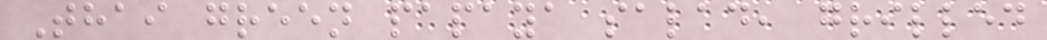Thai green papaya salad, grilled
